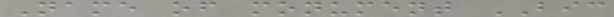Name of monument BIC
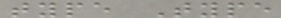type Type
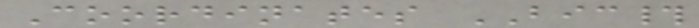Coordinates BIC#
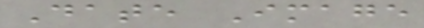Date Image
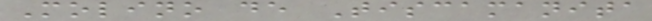Molino de Tiscamanita
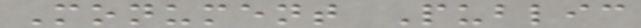Monument Public
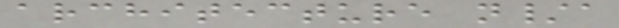architecture n/a
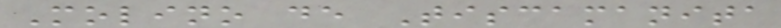Molino de Tiscamanita
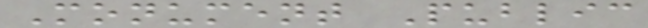Monument Public
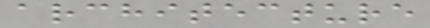architecture
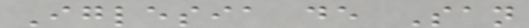Iglesia de San
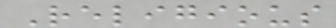Religious
